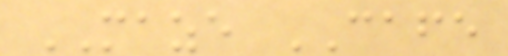MAZE CAFE
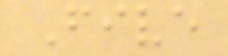Five
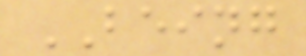BEING
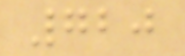720
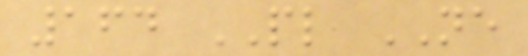164 PL NE
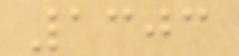1303
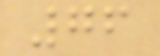76
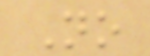No
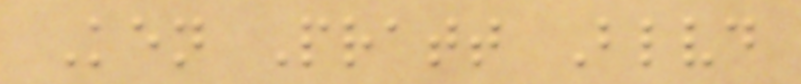Ken Pratt Blvd
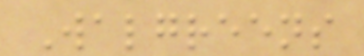Walgreens
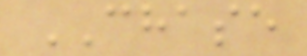CHASE
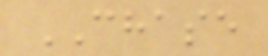CHASE
